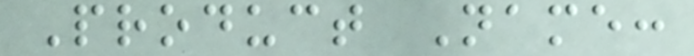Product Name:
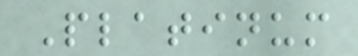Platinum
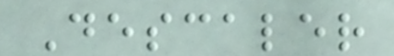Descaler
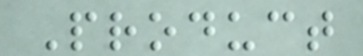Product
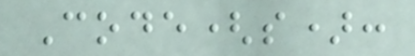Code(s):
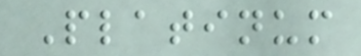Platinum
